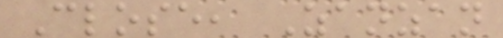Close, Zanzan
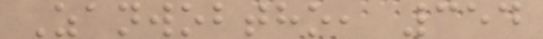Zanwobtho, 354
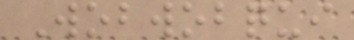Wobwobqui
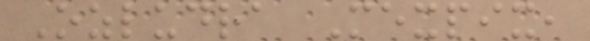Ozludra Mexpix,
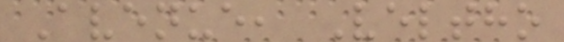Avenue, Veltho
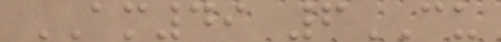AM49 6CU
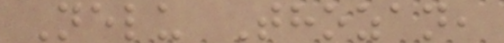Nelu Thozan,
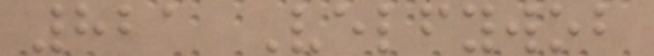821 Velfywob
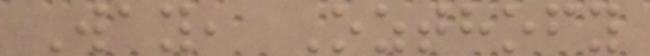Way, Ozthofy
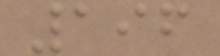196
